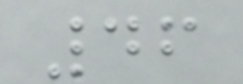46
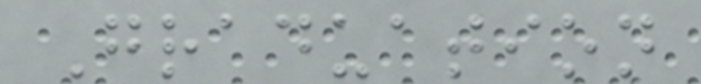Graduation
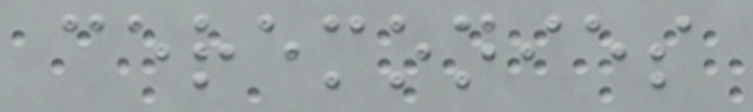ceremonies
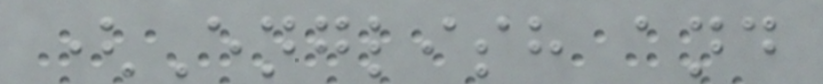(English and
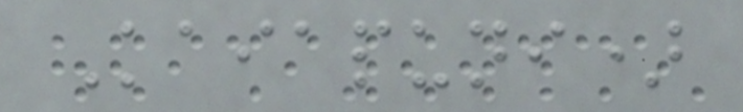Kaiapuni)
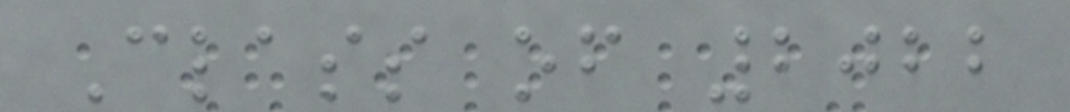Class of 2022
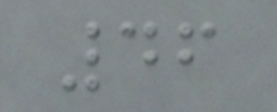46
